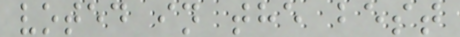voted in the best
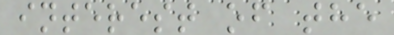interest of the
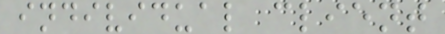individual client
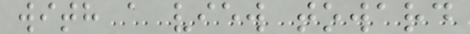with a view toward
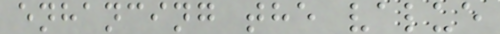enhancing the value
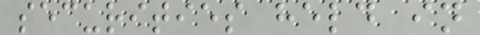securities held in
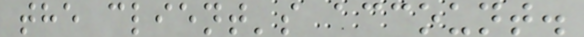the client's account.
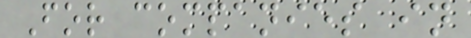For companies in
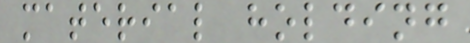material holding
